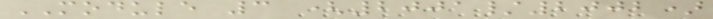MODULE 3 (2001/2002)
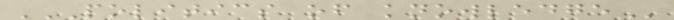POLITICS OF KNOWLEDGE
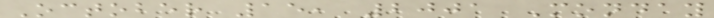October 15, 2001 Monday
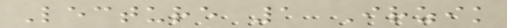Lecture 1 Irzik
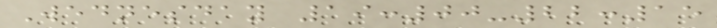Wednesday 19:00-22:15
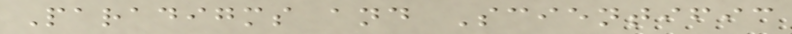Paradigms and Scientific
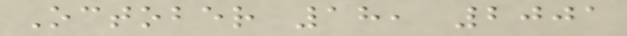October 18, 2001
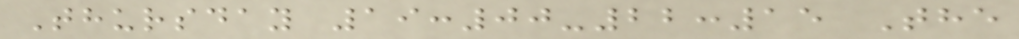Thursday 19:00-22:15 The
